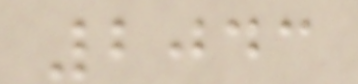2043
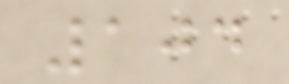104
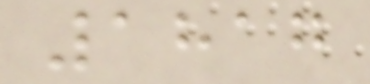1817
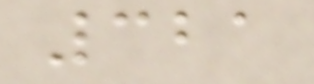321
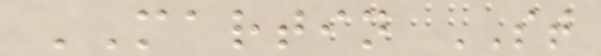MARTIN ST
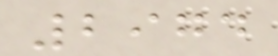2974
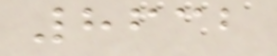8632
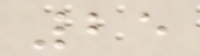25
